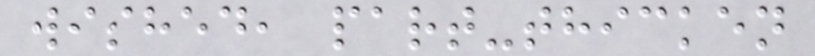wished, part-thicken
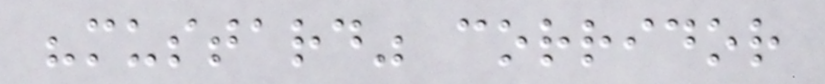"mustard" corridor
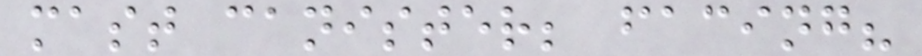mast canister; facing?
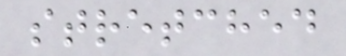stretched
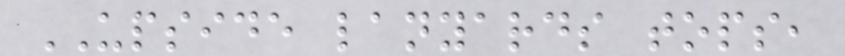UPSIDE lanyards tops,
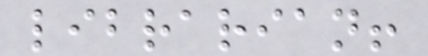librarian!
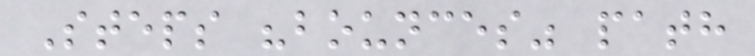Steps "bounces" path
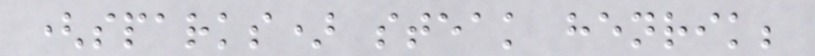(sparks) steak henrik;
